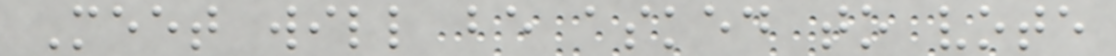Meet will be asked to vote
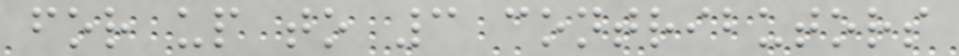for up to 3 contributors
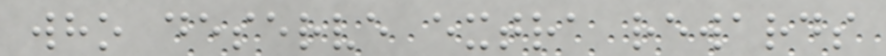who deserve extra rewards
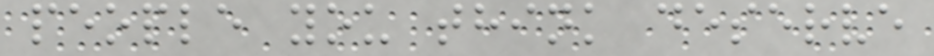people you think deserve
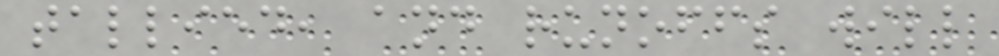tallied, and runoffs will
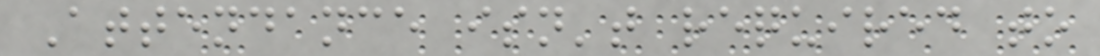Attendance isn't required to
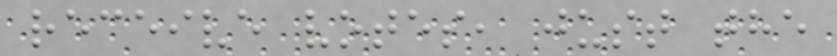receive votes, just the
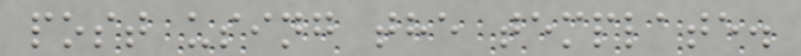post using the template.
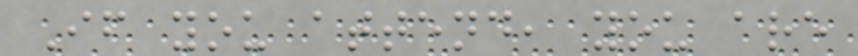If you attend, you are
